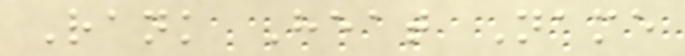Rank Heat Name
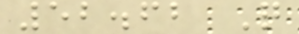52.62 Q
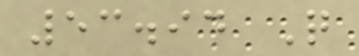53.94 Q
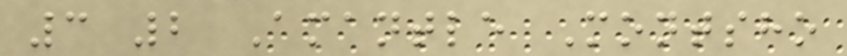3 2 Amantle Montsho
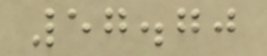57.70
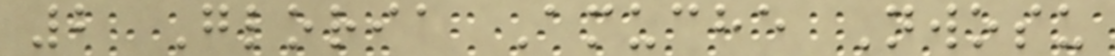2 Gloria Amuche Nwosu
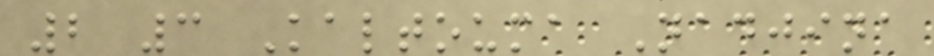2 3 Kaltouma Nadjina
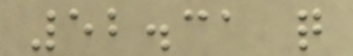52.31 q
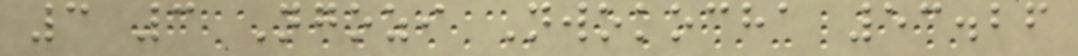3 3 Ngozi Nwokocha 53.26
